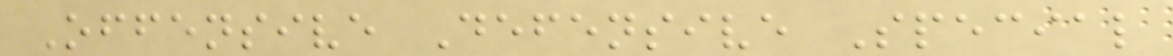Offensive Defensive Special
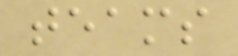teams
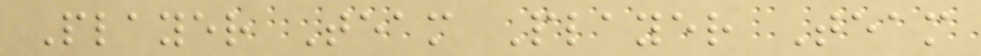Player Team Player Team
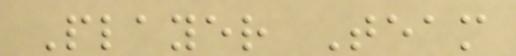Player Team
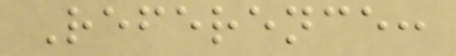Reference:
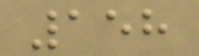158
